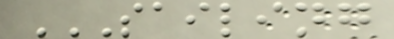SAILING
